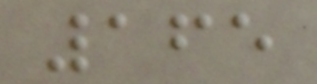165
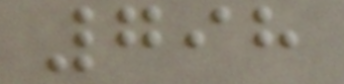798
